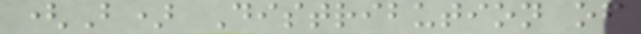(B) Distribution of
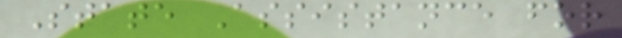State Assistance for
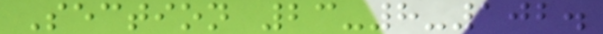Section 23-8-102.
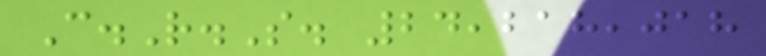C.R.S. 24,218,018
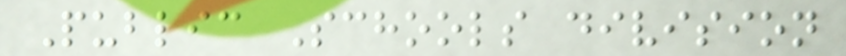Public Schools division
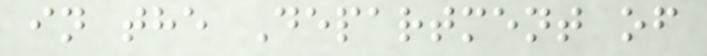in the Department of
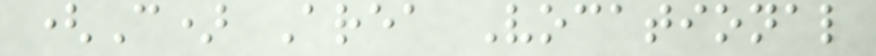(C) Area Vocational
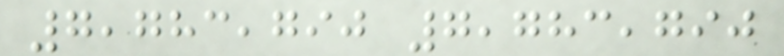7,783,790 7,783,790
